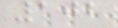102
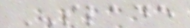SLADE
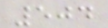504
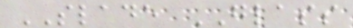SLADE GLASS
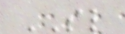SL
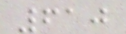610
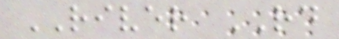RIVER RD
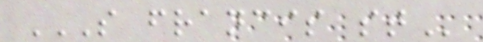S FRANCIS ST
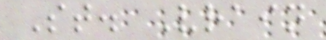St. Vrain
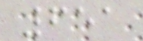651
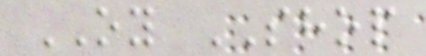OY SHOP
